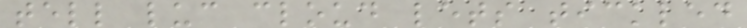tell luc cloud lets tickled
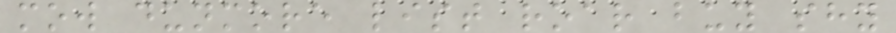mow dunmore list roar buy shy
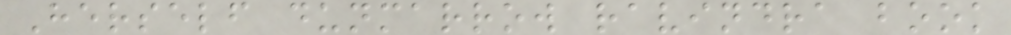Herself dunmarrow ravindra book
